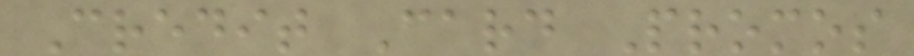Credit Card Promos
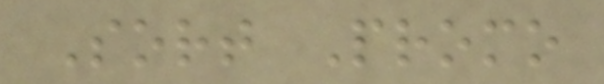Sort Promo
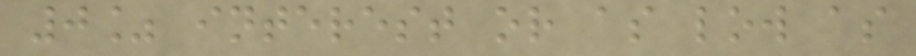0% interest or as low as
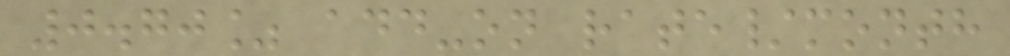0.70% add-on rate/month
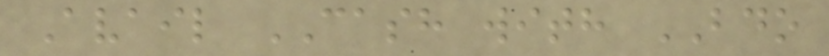Avail CASH with BDO
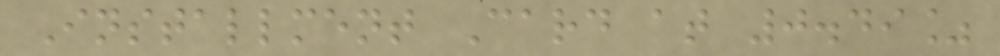Installment Card at 0.49%
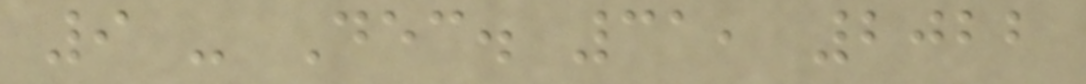9 - Dec. 31, 2022
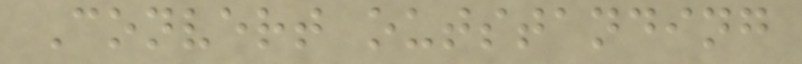Convert outstanding
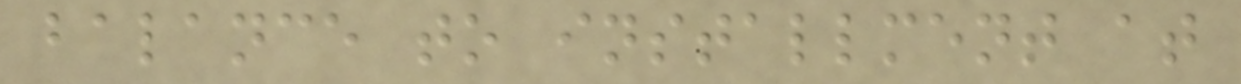balance to installment at
